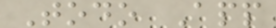Todo App
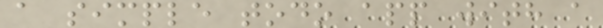a simple todo app with a
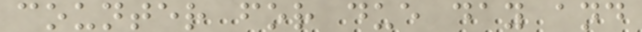counter for due day and
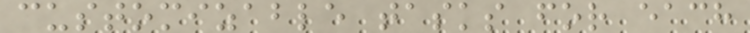customizable tasks for each
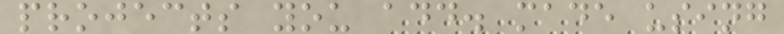projects you add. made using
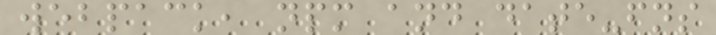webpack, npm and date-fns
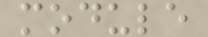module
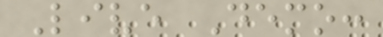Live Demo:
